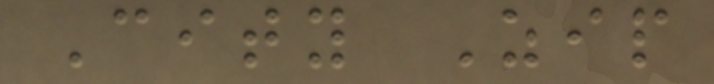City Zip
